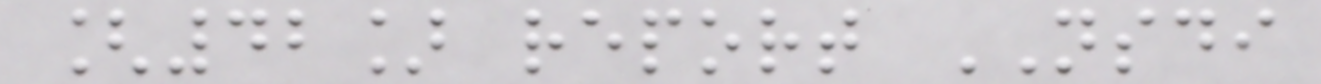[42] report NSDI
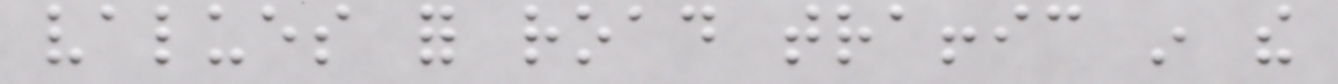values for road traffic in the
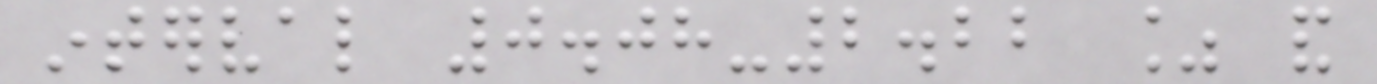interval 0.08-2.22 % and
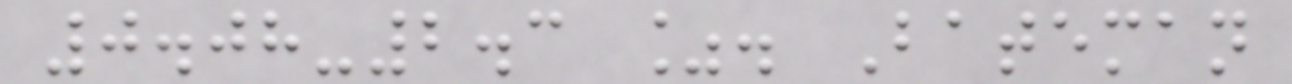0.08-2.3 %. Bateman
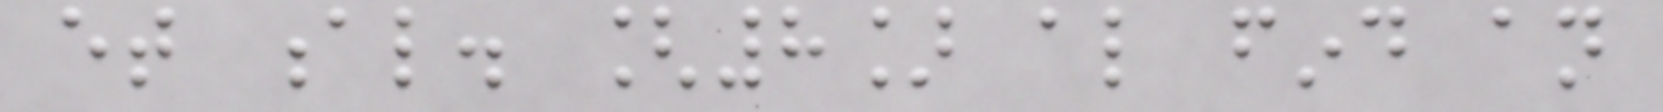et al. [8] also find an
